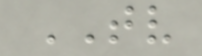TV
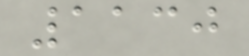1130
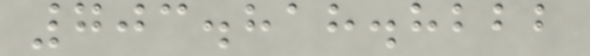703.818.8222
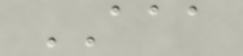AAA
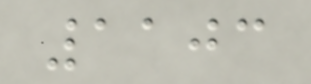1103
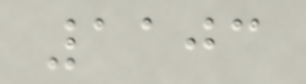1103
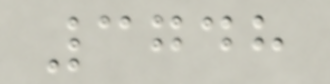3748
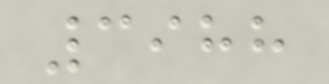3988
